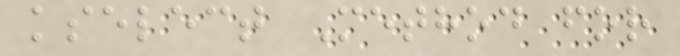kselect Method for
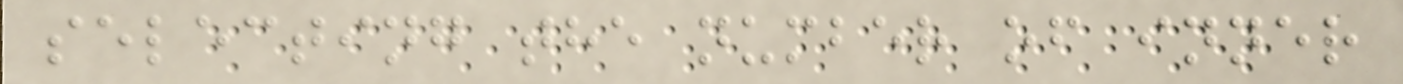selecting the number of inner
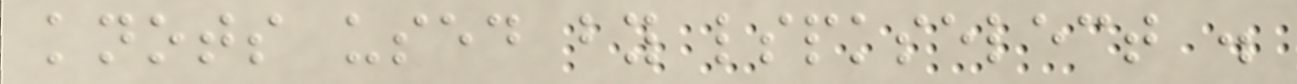knots used by lspkselect .
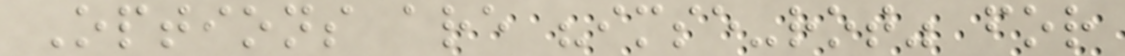Options are "imse-rot" for
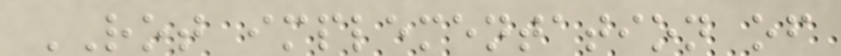ROT implementation of
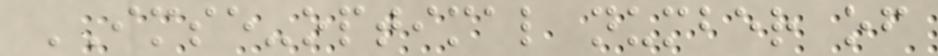IMSE-optimal number of
